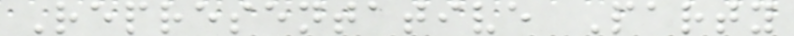Representative Party
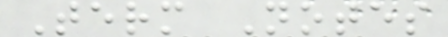Term Notes
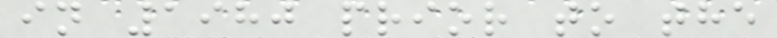in 1980 prior to the
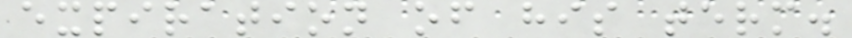expiration of his term.
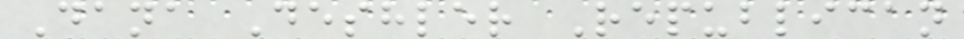Dana Deshler Republican
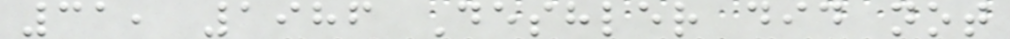31, 1986 Deshler did not
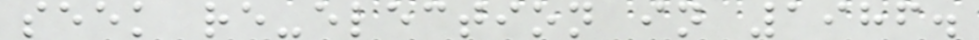seek re-election in 1986.
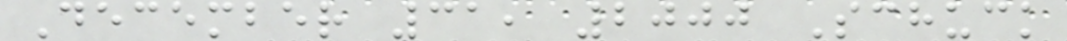December 31, 2000 Schuck
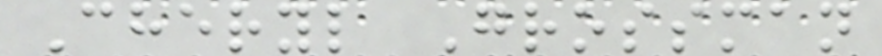Cheryl Grossman
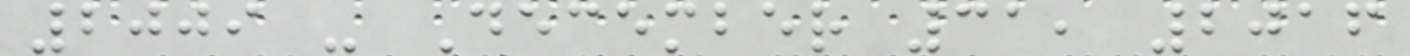2009 - December 31, 2016
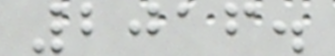2016.
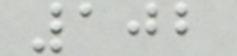102
